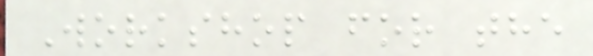Workshop for the
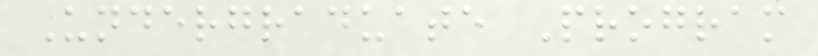Undergraduate Program
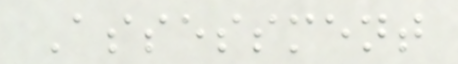Assessment
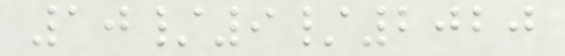10/9/2020
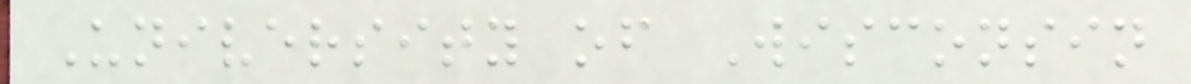University of Wisconsin
